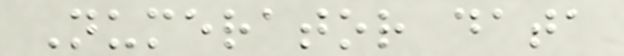Numerator data
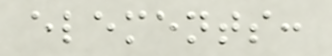elements:
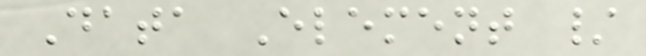Data Element /
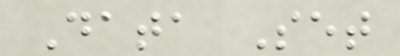Data Set
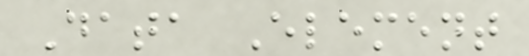Data Element
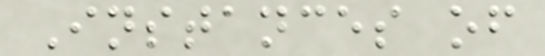Instances of
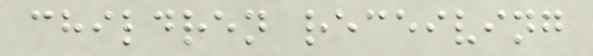children receiving
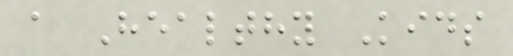a Healthy Kids
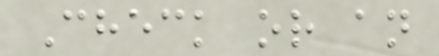Check or an
